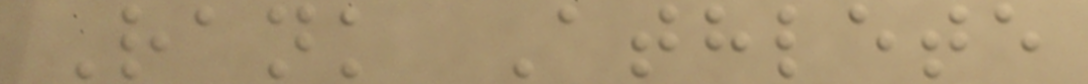Rank Athlete
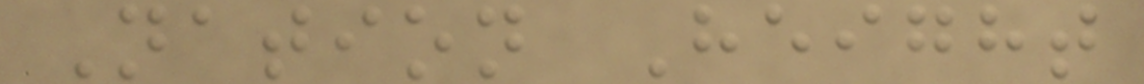Nation Height
